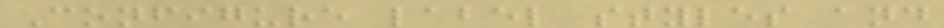Configure label styles and
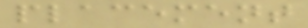placement
